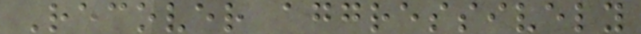Recover aggressively
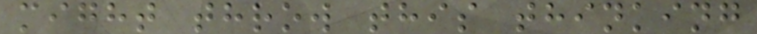might throw this thinking
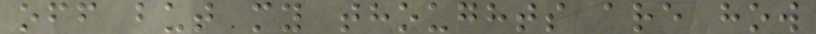off but my thoughts are how
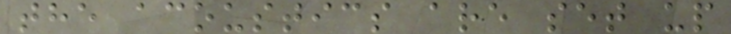the acoustics are set up
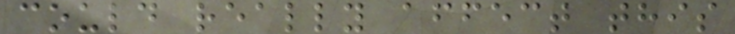could really affect this
